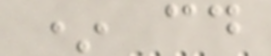* cd
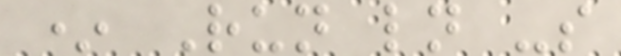* Run ln -s
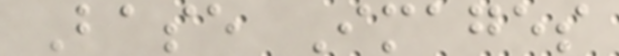Base Images
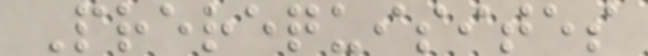Prerequisites
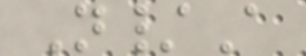N/A
